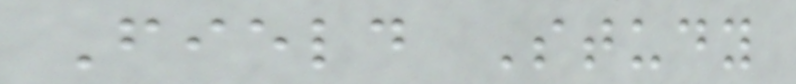Field Study
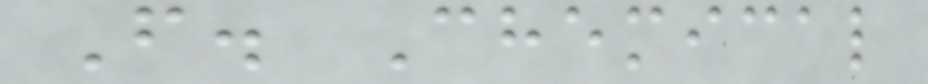F. Chemical
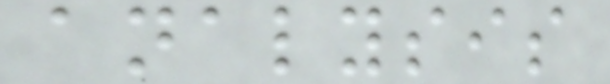analysis
